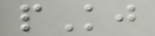pKj
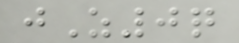jZ0q
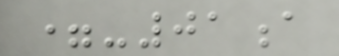=-01a
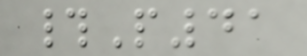#P41
